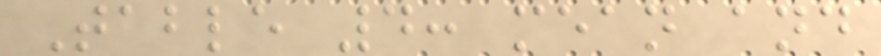Table 4: mean and
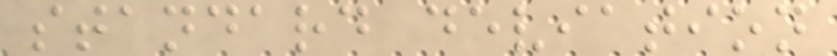standard deviation
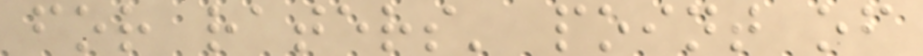for raters' point of
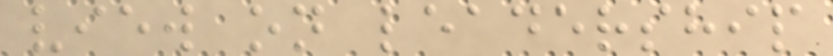view on leadership
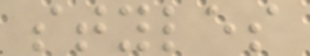styles
